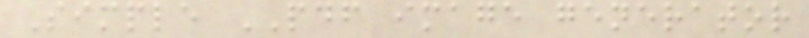Simple PDF image generator
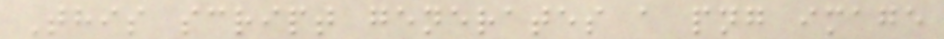This script generates a png image
